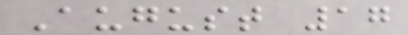August 17
